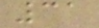31
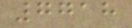7718
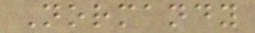Normandy
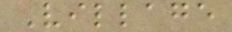Village
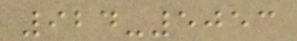924-5053
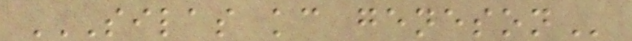SILAS KC GENESON
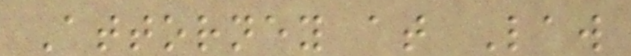Attorney at Law
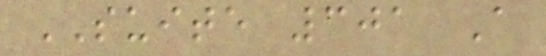SUITE 301 A
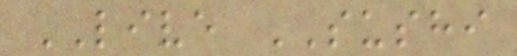LIVE SUSHI
